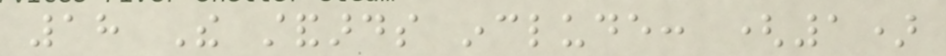18 The standards include: (1)
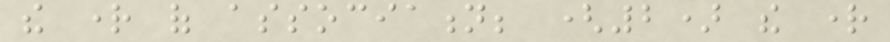the right of association; (2) the right
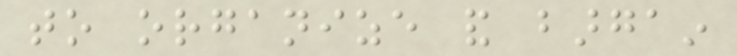to organize and bargain
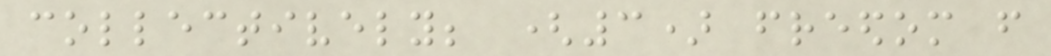collectively; (3) freedom from
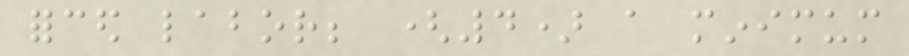forced labor; (4) a minimum
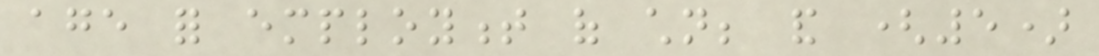age for employment of children; and (5)
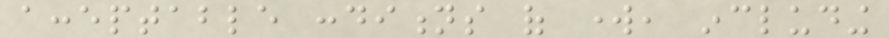acceptable conditions of work, including
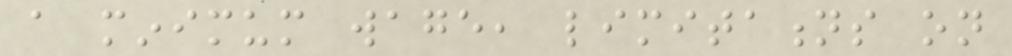a minimum wage, limitations on
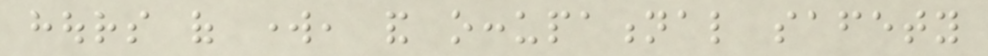hours of work, and occupational safety
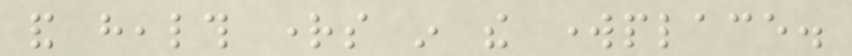and health rights in the workplace.
